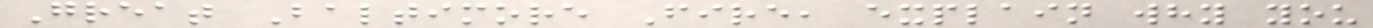Great Baltimore Fire, explain why you
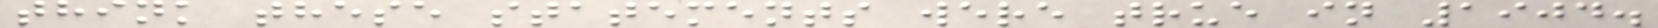think these statements were true in 1904.
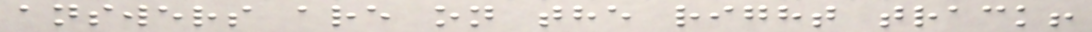answers are on the right track!
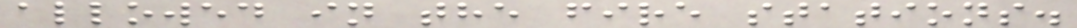allowed in the fire stations.
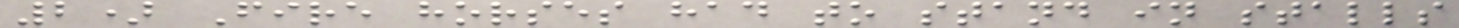2) Fire horses had to stand in stalls
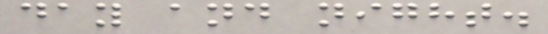day and night.
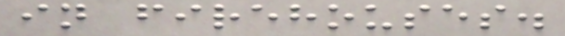in firehouses.
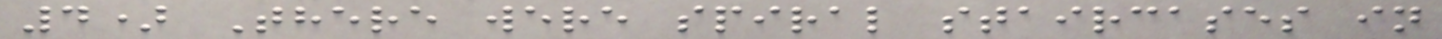4) There were spiral staircases in
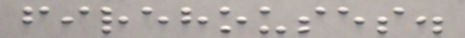firehouses.
